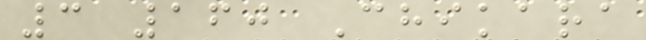3 160 Chikara
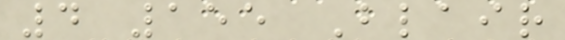4 155 Blair
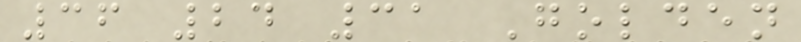36 24 31 Golden
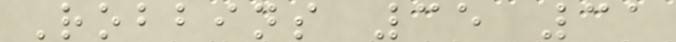Robbins 35 31
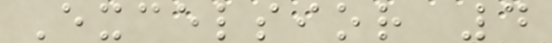Excelsior 4
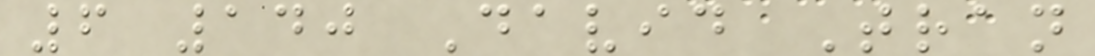6 140 David Tran
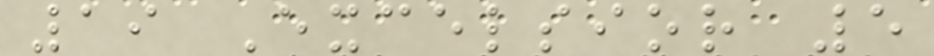19 Excelsior 5
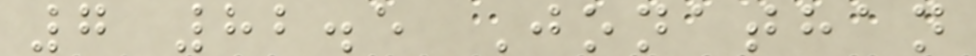7 82.5 Jonathan
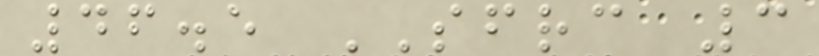46.5 SFRC 3
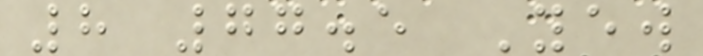8 77.5 Yew
